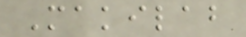Makilab
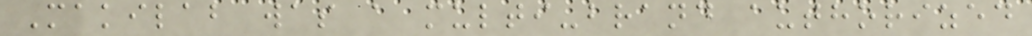Makilab was a multi-brand authorized
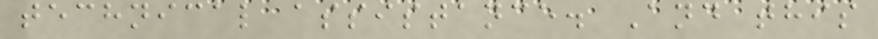technical assistance. And this
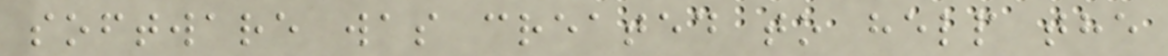software was created to help the
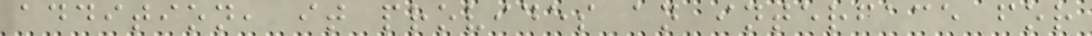addition, it provides an interface for
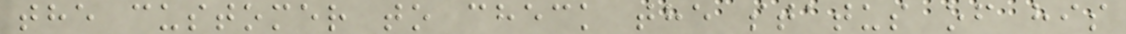the customer to check the status of his
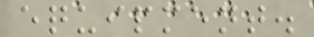equipment.
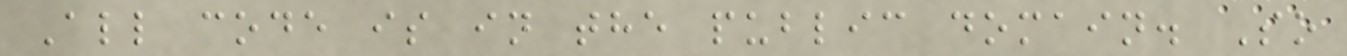All code is in the public domain. So
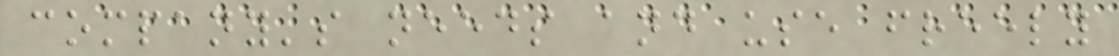company's needs and use freely
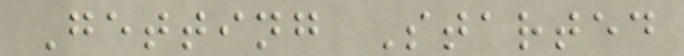Getting Started
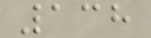138
